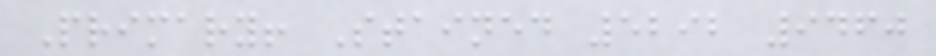Primary! Stained 5292 9460
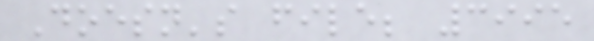Doesn's file; 3995
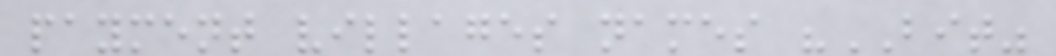payment villages names "BIT"
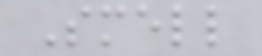Smell
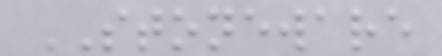STONEWARE
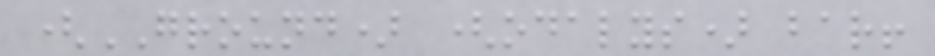(GROUND) (odalys) bar!
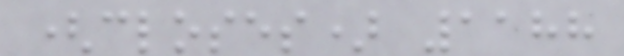(closes) 1188
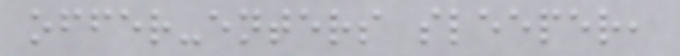offer-enters sleeper,
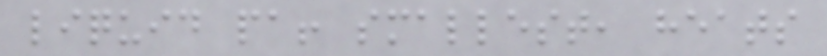liquid pa! smallest, heats
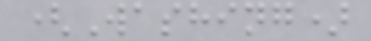(Washing)
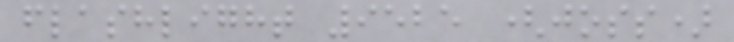flashlight 9525 (joss)
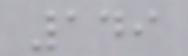149
